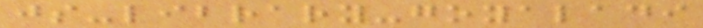js-library-goyaladi
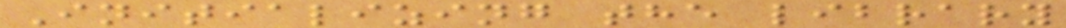Initializing the library
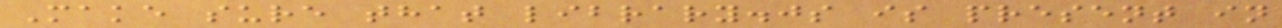Make sure that library.js is present in
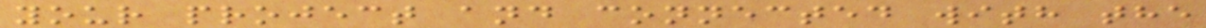your project and connected with the
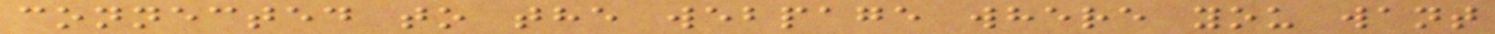connected to the webpage where you want
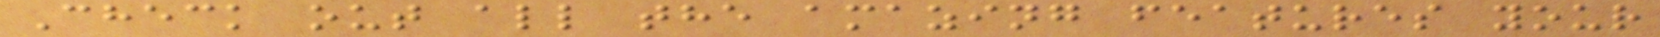Check out all the amazing features your
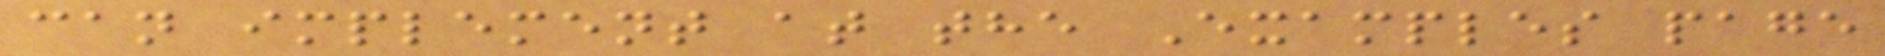can implement at the Examples page
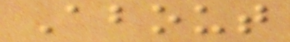About
